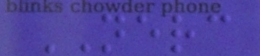NERC
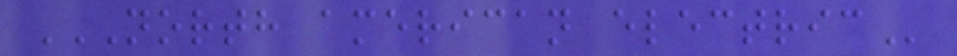NORTH AMERICAN ELECTRIC
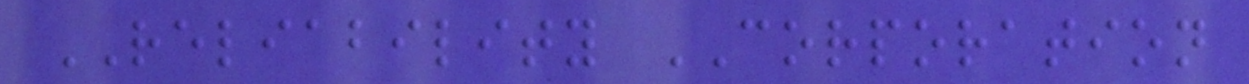RELIABILITY CORPORATION
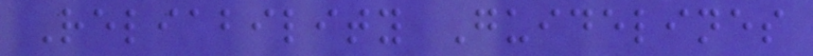Reliability Guidelines
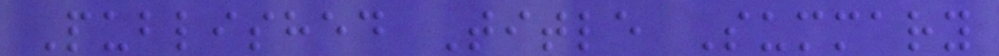Published Title Summary
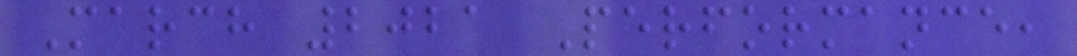March 2021 Performance,
